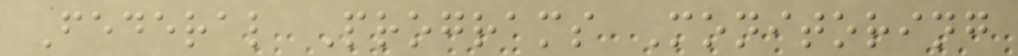Federal Programs Monitoring
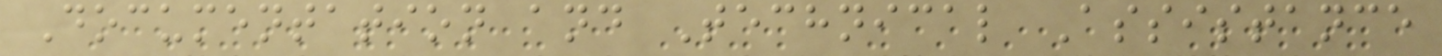Documentation and Technical Assistance
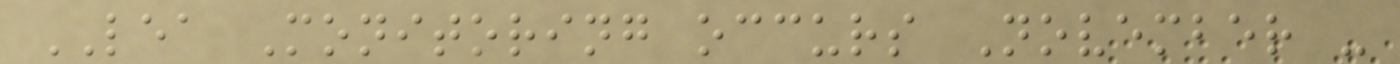LEA Monitoring occurs November -
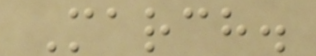March.
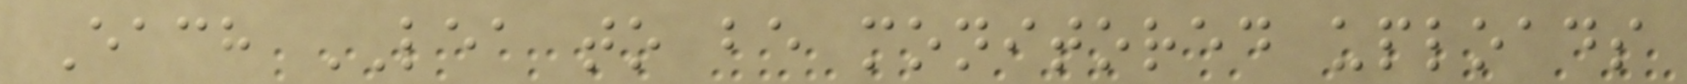Each LEA to be monitored uploads
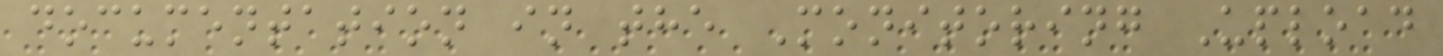documentation in the Monitoring Upload
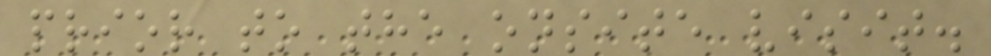prior to the onsite visit.
